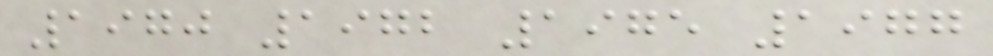1970 1972 1975 1977
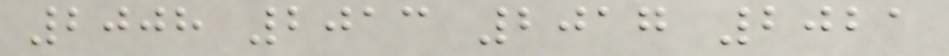2008 2013 2017 2021
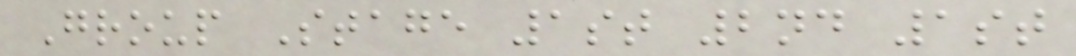Group Stage 1st 2nd 1st
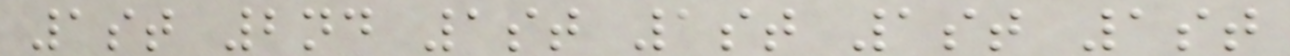1st 2nd 1st 1st 1st 1st
